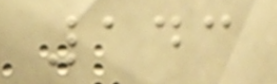143
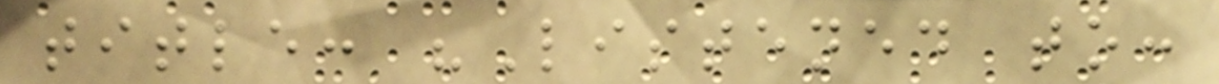title: "Listened to:
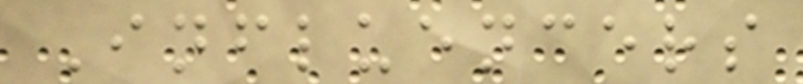Influencers
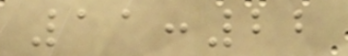11:22
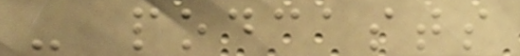- podcasts
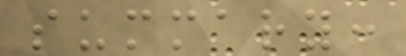summary:
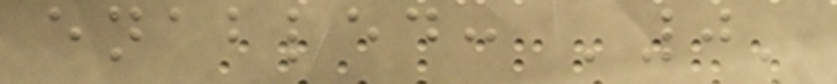enabled: '0'
